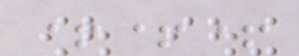+++
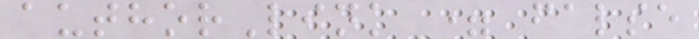authorLink = false
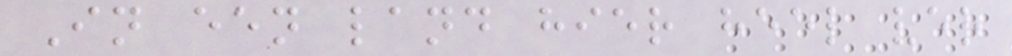In een land hier heel ver
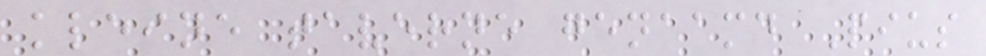kleine taverne genaamd Pius
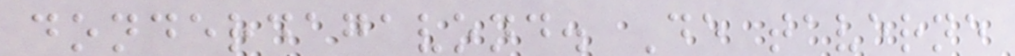donderdagavond. De taverne
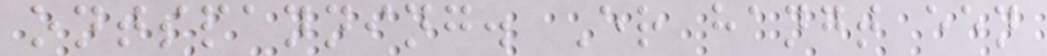ontspanning. Er hangt een
